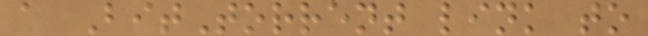a BitTorrent link to
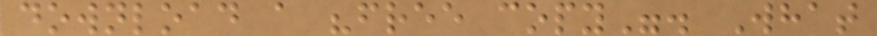download a "free copy". What
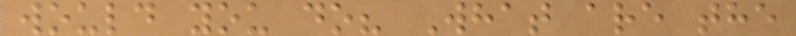would you do? What are the
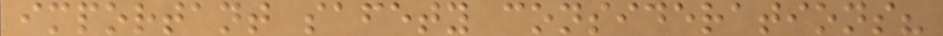important safety considerations?
